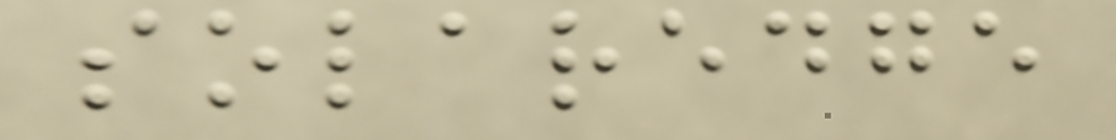solaredge
